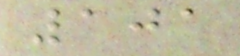101
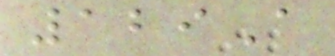129A
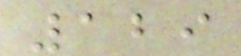129
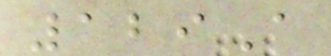129A
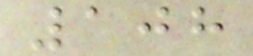108
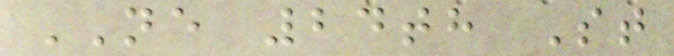NE 24th St
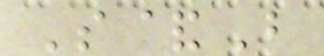S&B
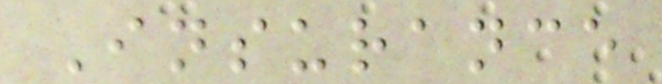Insurance
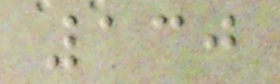130
